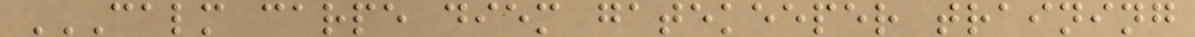CALM CARPE DIEM GATEKEEPER TRAINING
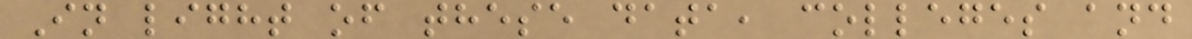In light of these data, colleges and
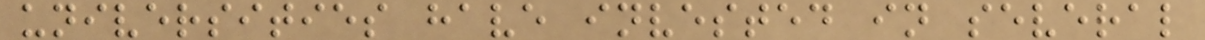universities have invested in several
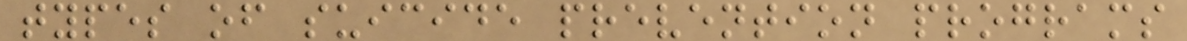types of suicide prevention programs
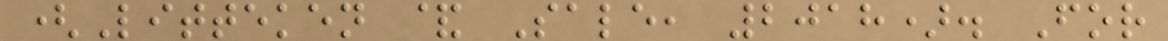(Litteken & Sale, 2018). For
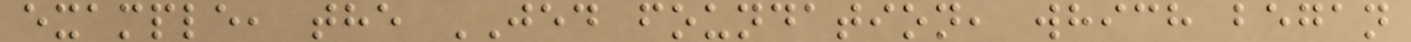example, the JED foundation, which began
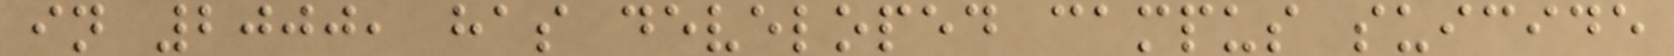in 2000, has developed campus suicide
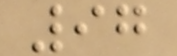97
